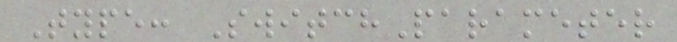Type: SwitchParameter
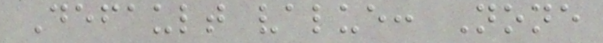Default value: None
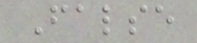False
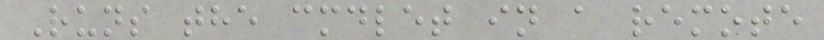Runs the cmdlet in a remote
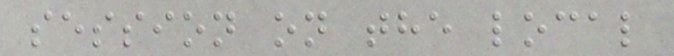session on the local
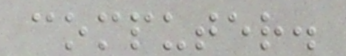computer.
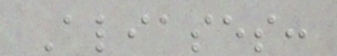Aliases:
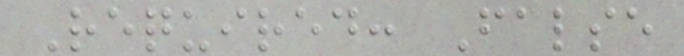Required: False
